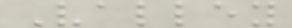Valley
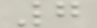7
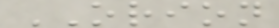ORION
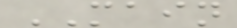MAIN
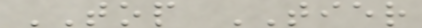TOP TIER
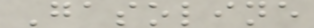Gasoline
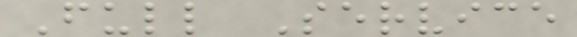Full Service
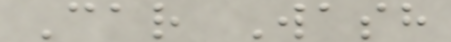Car Wash
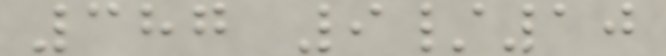387 9/10
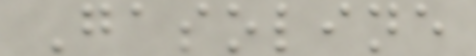Gasoline
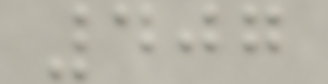407
